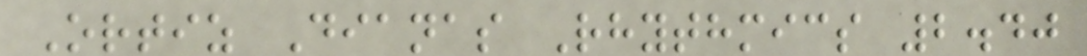Ortiz Dianas Rhythmics 2.40
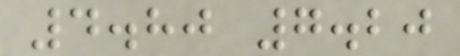4.80 7.20
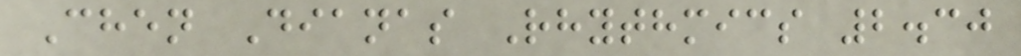Chen Dianas Rhythmics 2.30
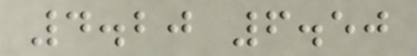4.20 6.50
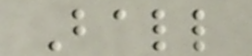Ball
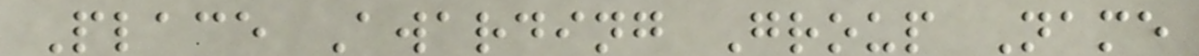Place Awarding Group Name
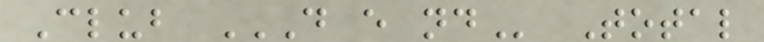Club D E ND Total
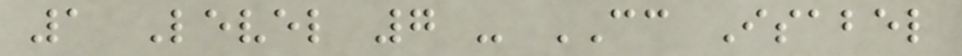1 Level 7 - CC Isabel
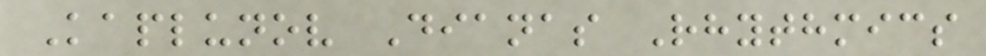Kaplunov Dianas Rhythmics
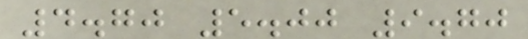4.70 5.00 9.70
